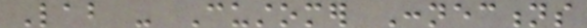Lab - Customer Connections
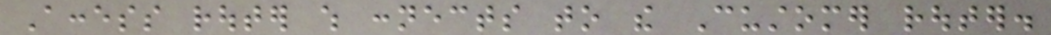Access router which connects to the Customer router.
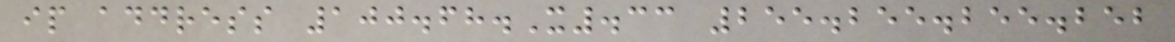ip address 100.68.X.33 255.255.255.252
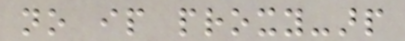no ip proxy-arp
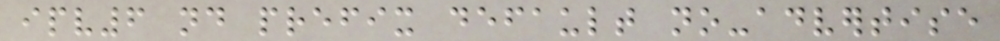ipv6 nd prefix default no-advertise
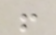!
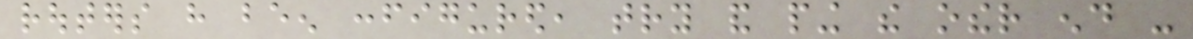routers have been configured, try and ping the other end -
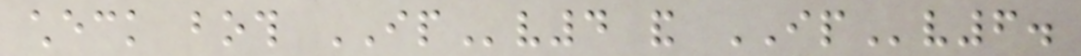check both IPv4 and IPv6.
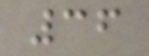36
